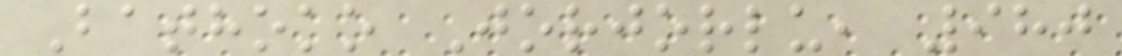Bathoko Jorjorlu, 980
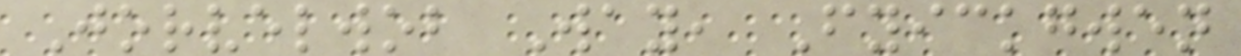Jorvelwob Way, Fyickgwen
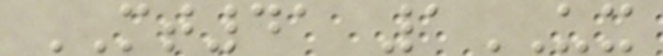MT41 1UX
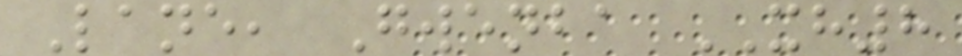Lane, Gwenba XH8
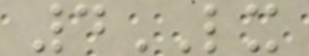4LX
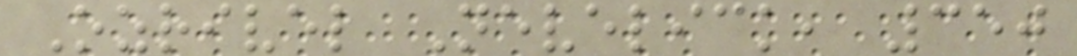Ozrivel Nevelick, 350
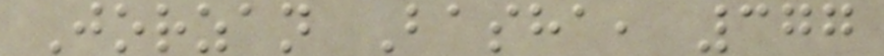Jorzan Basha, 377
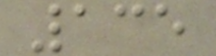135
